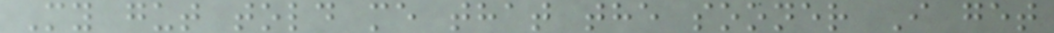My gut told me that the sooner I get
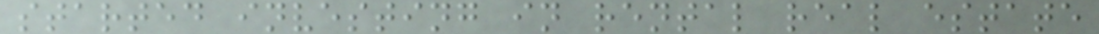started investing in rental real estate
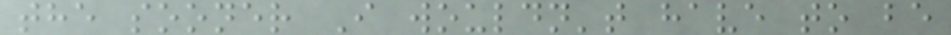the sooner I wouldn't have to be
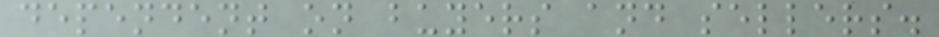dependent on buyers and sellers.
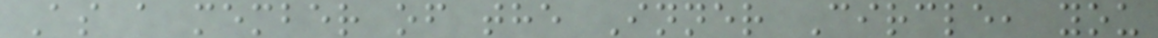As a member of the Inner Circle, you
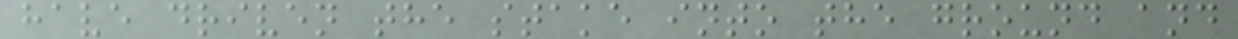have driven the stake into the ground and
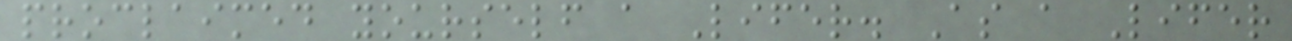proclaimed yourself a Lifer. As a Lifer
